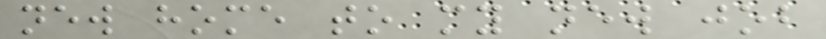new home to my new job
